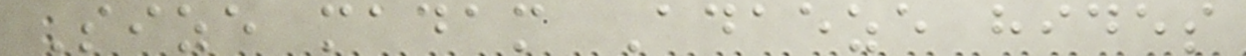Size madam Adaeze hides
